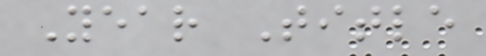Year Title
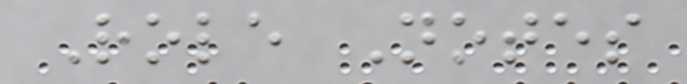Role Notes
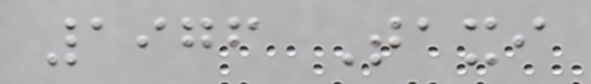1976 Taxi
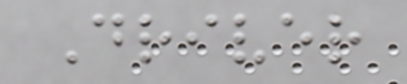Driver
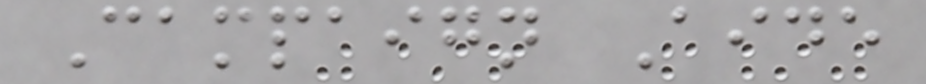Campaign Aide
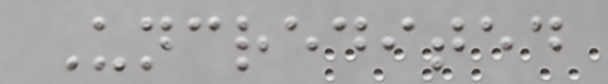Uncredited
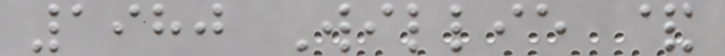1980 Willie &
